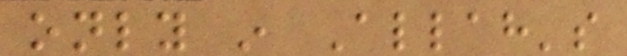only in Allah's
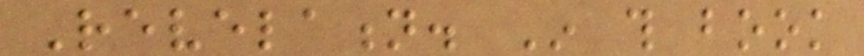Revelation. In this book
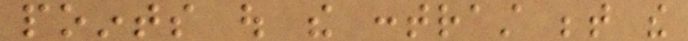points out the contrast between the
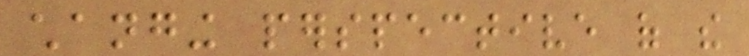changing perspective of the
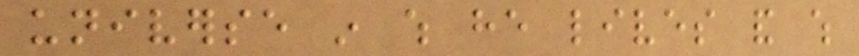universe in which he lives and which
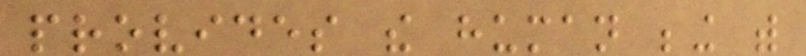provides the human being with
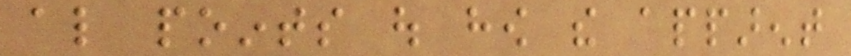also points out how the apparent
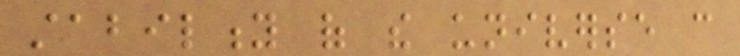stability of the universe can
